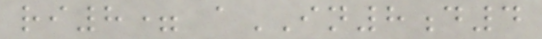ri8= aIN8d4
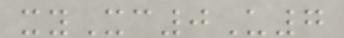xyXc0U7
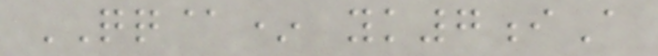QQ@* yk7iA
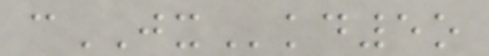cJXkd5o
